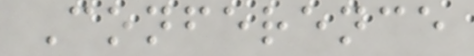Conference
